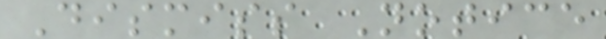Dismiss Notice
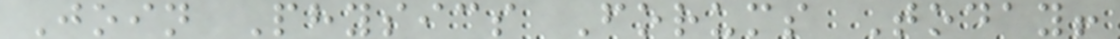Join Physics Forums Today!
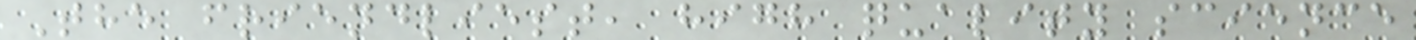The friendliest, high quality science
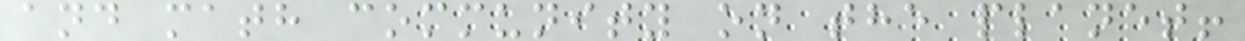and math community on the planet!
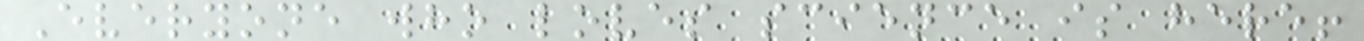Everyone who loves science is here!
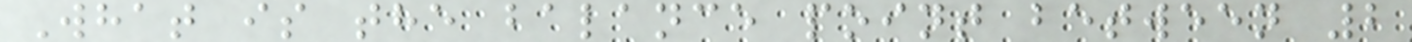What is the balance point between 2
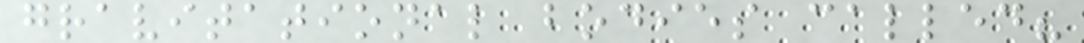gravitational bodies called?
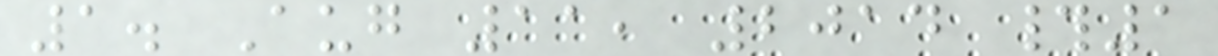1. Aug 11, 2014 #1
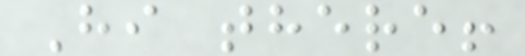Hi there!
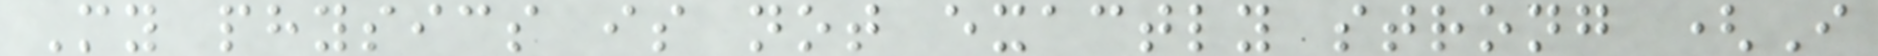My physics is not exactly strong (I
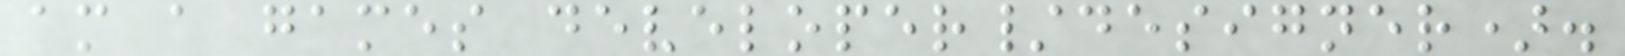am a games developer/designer).
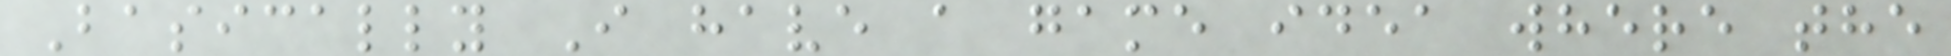Basically I have a game idea where the
